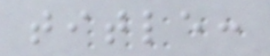title:
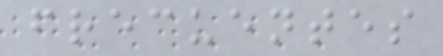frecuentes
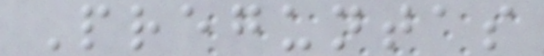Preguntas
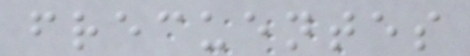frecuentes
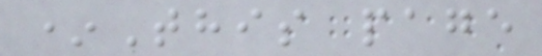*This page
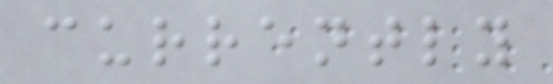currently
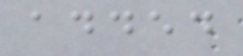added
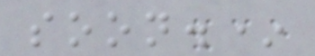soon.*
